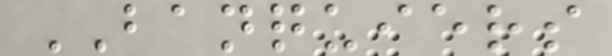BANQUIERS
